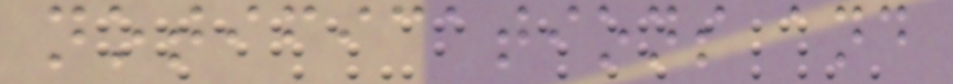notifications and
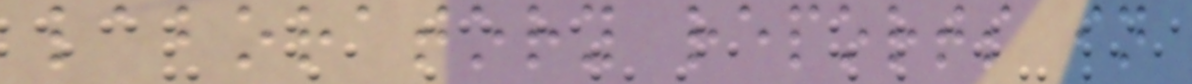laboratory reports in
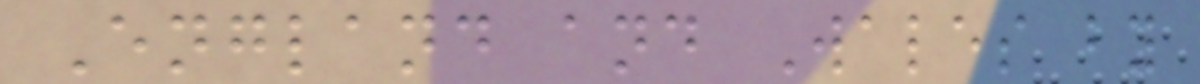England and Wales by
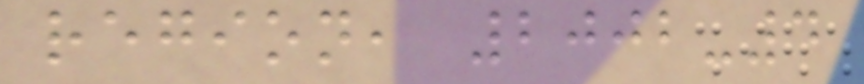region, 2002-4
